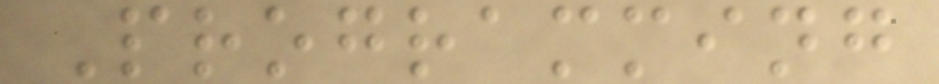Programming
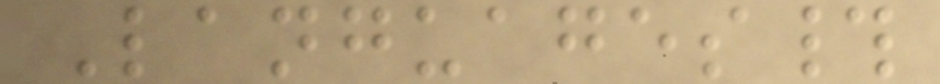Languages#
